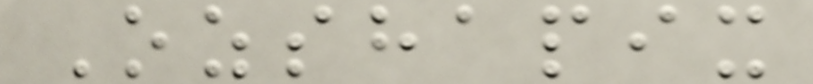Ozshapix
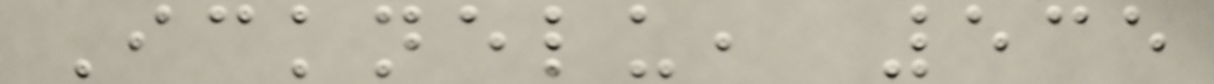Icknelu, 535
